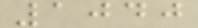1040
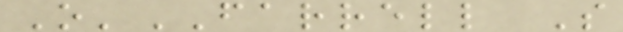O'FARRELL S
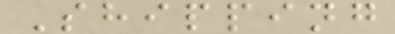Shipping
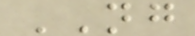NG
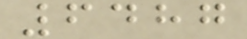6487
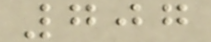707
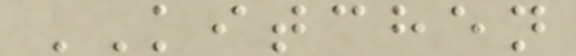KITCHEN
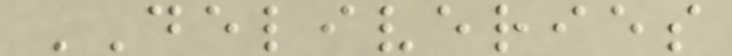DELIVERIES
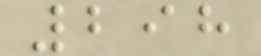298
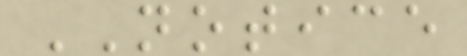NOTICE
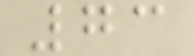73
